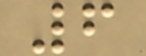6
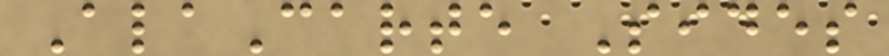AlaCarte Sides
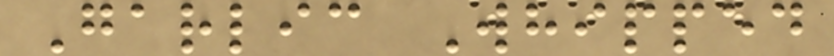Garlic Whipped
